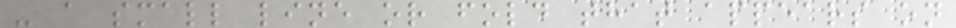- a small line or fold that appears on
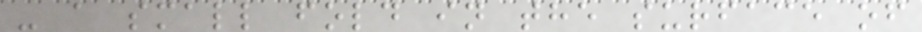- a small fold in the surface of
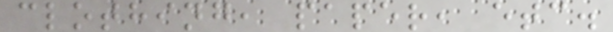clothing, paper, etc.
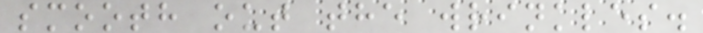smooth out the wrinkles.
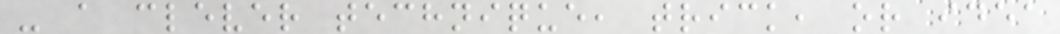- a clever technique, trick, or idea
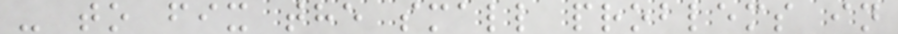- to fix the small problems in
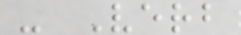- Verb
